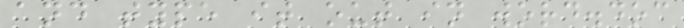and type it out in word.doc
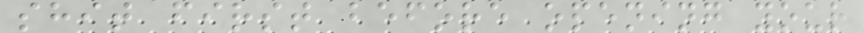shit first before opening your
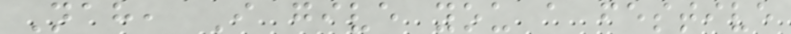Nah, I give you a festive
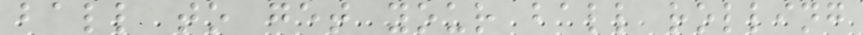ball to get your ball rolling
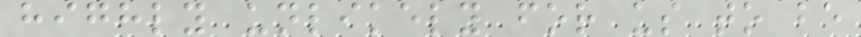highly unlikely for us to be
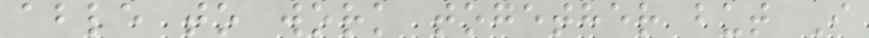able to work together but I
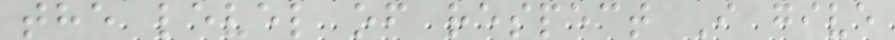the level of respect I give
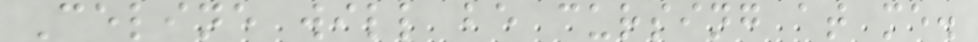Celine will be cursing at me.
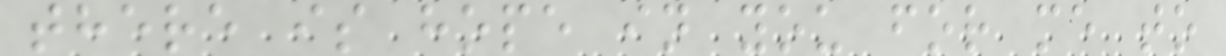there is hope in you for me to
